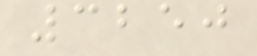3250
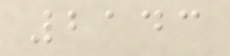2143
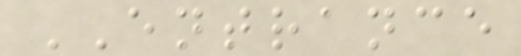ENTRANCE
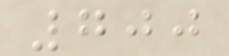700
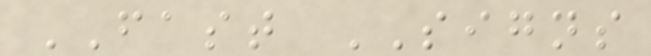FAST SIGNS
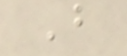B
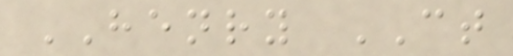HENRY CT
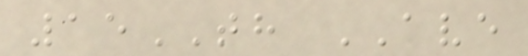15TH AVE
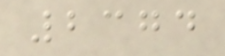2374
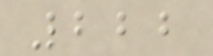222
